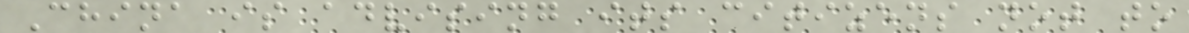China is advising its citizens not to
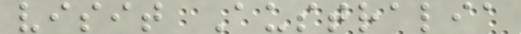visit Australia
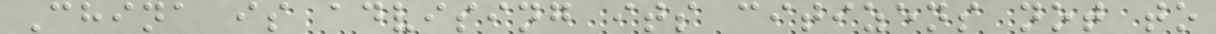China is advising its citizens not to
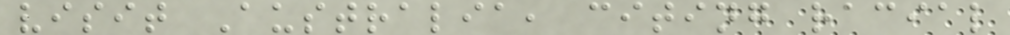visit Australia, citing racial
